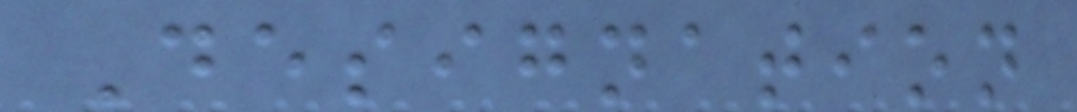Designation
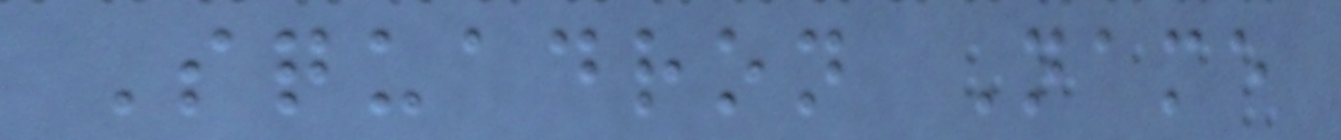Squadron Name
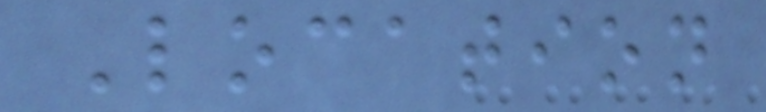Location
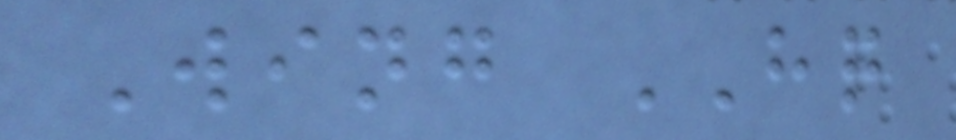Wing HQ
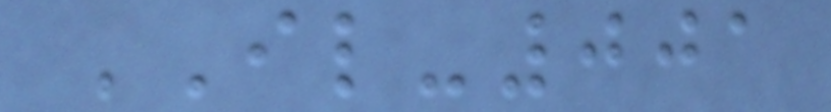IL-001
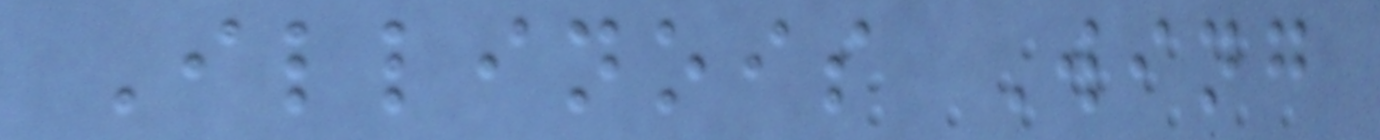Illinois Wing
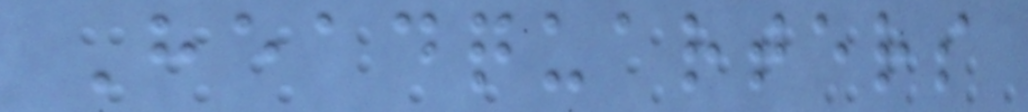Headquarters
